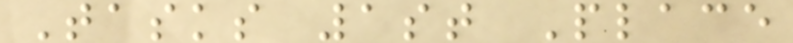Tasks 1st Place
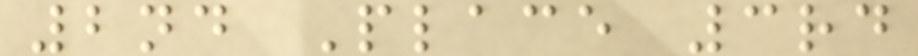2nd Place 3rd
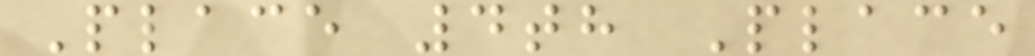Place 4th Place
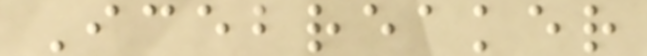Icebreaker
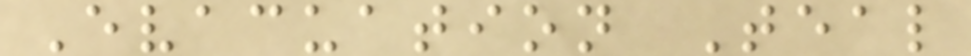Evacuation Teal
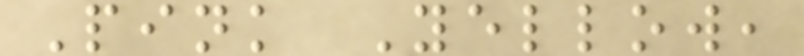Pink Yellow,
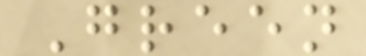Green
